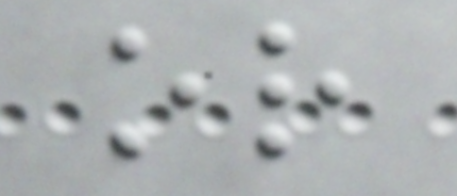or
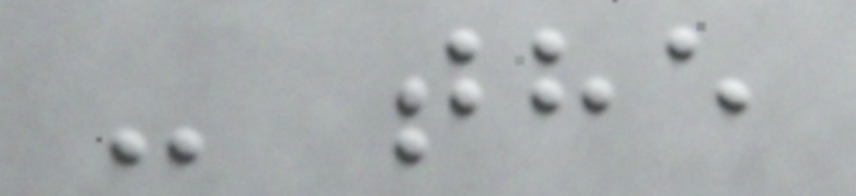- the
